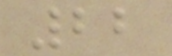22
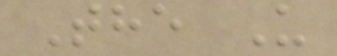The U
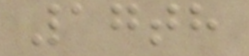17th
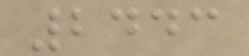2443
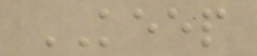KEEP
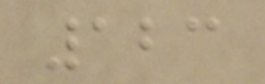123
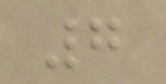7
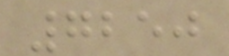7250
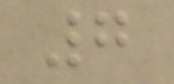7
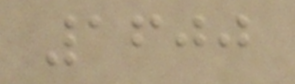1600
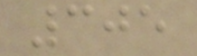305
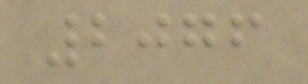2076
